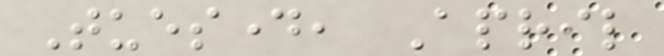Tuesday, April
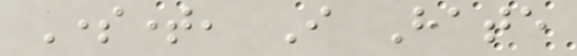Sometime, I Hate
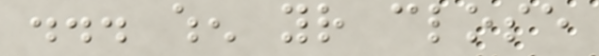... when your close
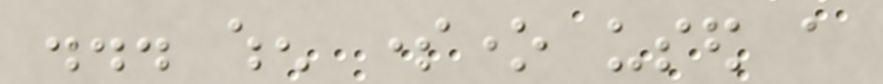... when someone used a
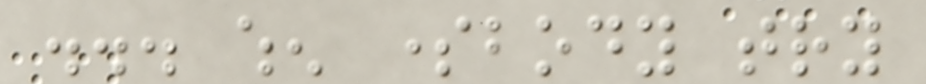... when somebody try
